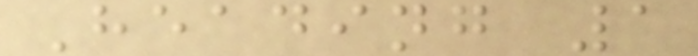Heading 1
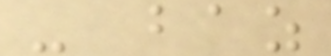- baz
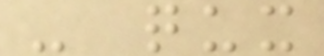- qux
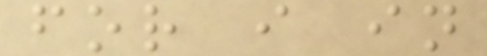for i in
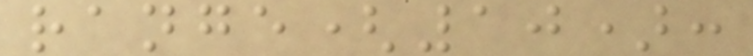range(10):
